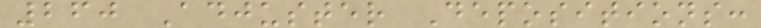260 Adjuster Depositions:
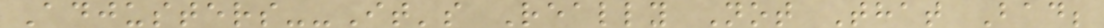Adjusters--It's Really Not That Bad;
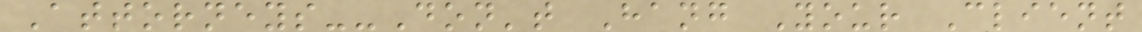Attorneys--Don't Hang Your Client
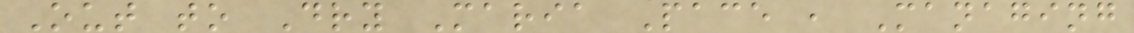Out to Dry Maria Pace , Managing
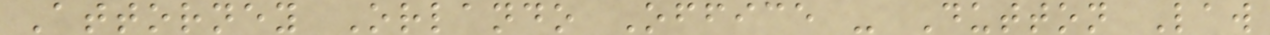Attorney Orlando Office - Dutton Law
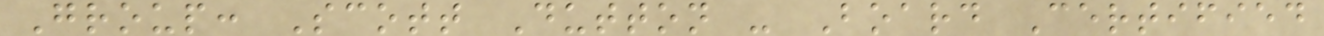Group: Scott Dutton - Board Certified
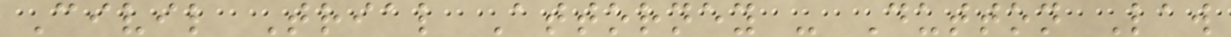Civil Trial Attorney - Dutton Law
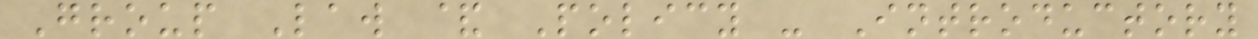Group Law & Policy - Introductory
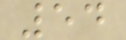54
